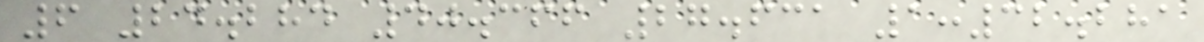6 24.284 40.366 27.631 1:32.281
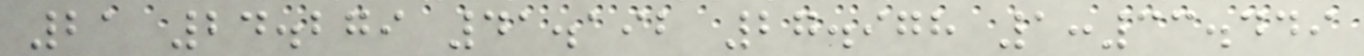21 24.279 41.192 27.978 1:33.449
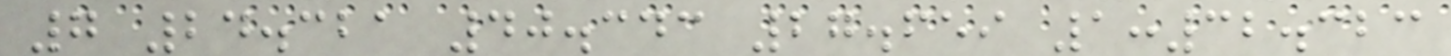7 24.321 40.343 27.659 1:32.323
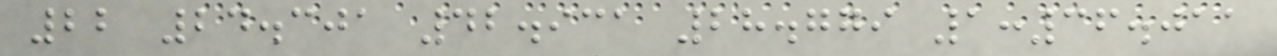22 24.301 42.931 28.779 1:36.011
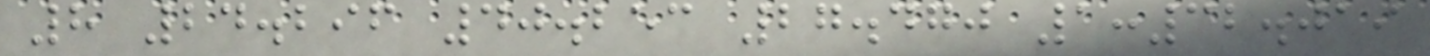8 24.296 40.253 27.470 1:32.019
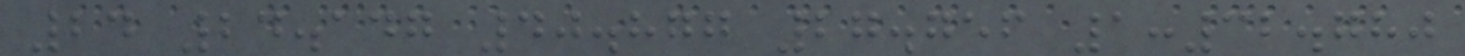24 24.147 40.877 27.756 1:32.780
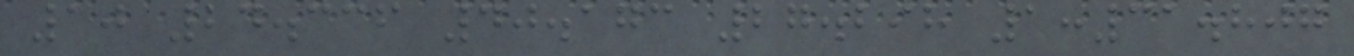10 24.336 40.173 27.298 1:31.807
